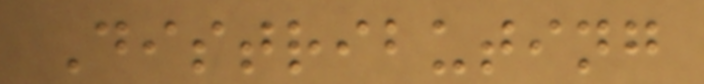Distributing
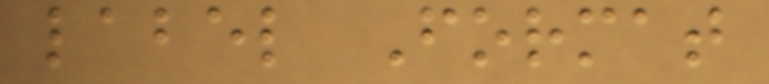label Format
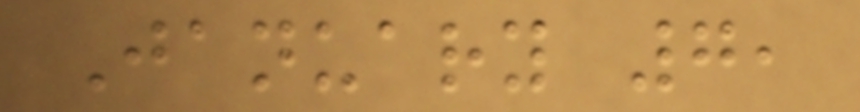January 7,
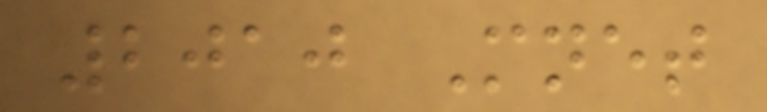2010 Mnet
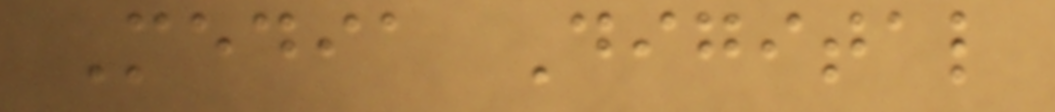Media Digital
